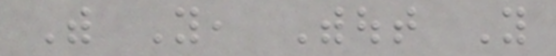With You, Without You
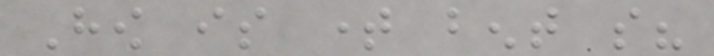How is time bent so?
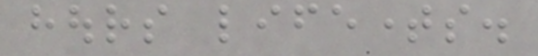hours lifetimes.
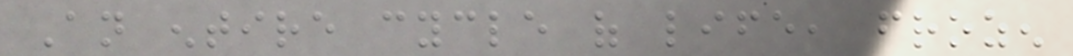An entire cycle of life, frozen
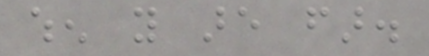when you are far.
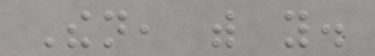Then, with you.
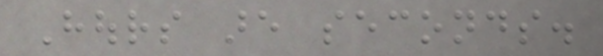Hours are seconds.
